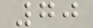70
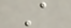A
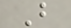B
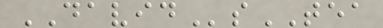DAVIDsTEA
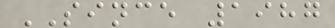SINCE 1987
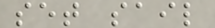set sail
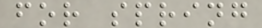for spring
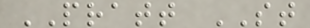PRATT ST
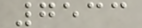7533
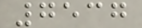7537
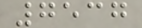7537
